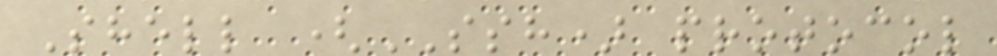Shell (SSH) protocol
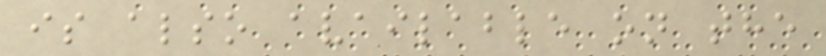is also available on the
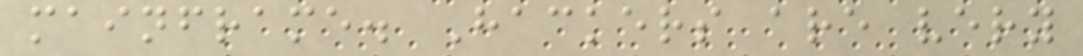mainframe. Hackers are very
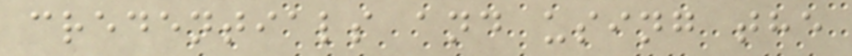credentials and using the
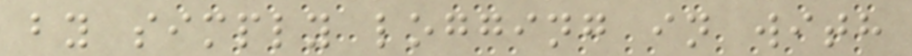by simply logging in with
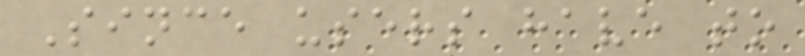Since users have to
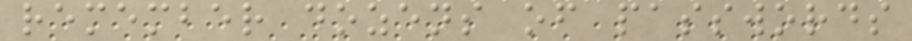remember dozens of passwords
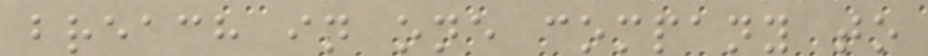breach in one company to
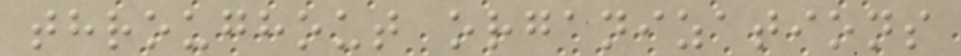throughout organizations
